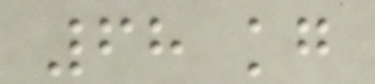68 kg
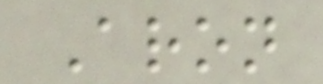Aron
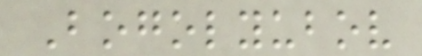Bogolyubov
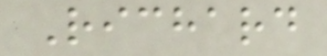Richard
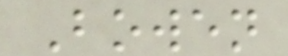Bowen
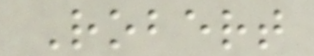Robert
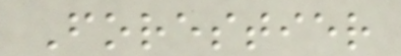Forestier
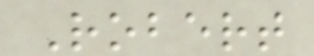Robert
